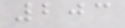203
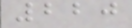220
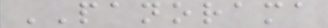PANORAMA
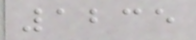1235
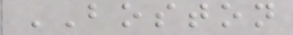BOSTON
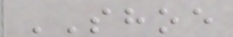SHOE
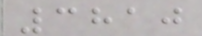3810
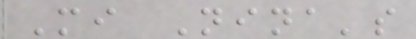Mi Nina's
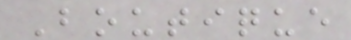Boutique
